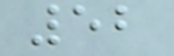52
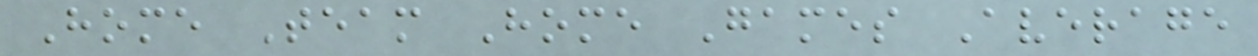Home Team Home Games Average
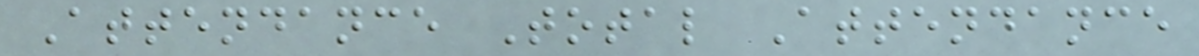Attendance Total Attendance
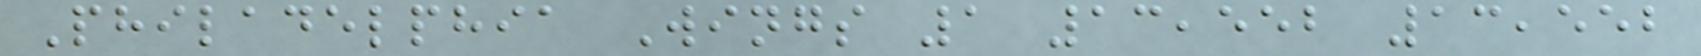Philadelphia Wings 1 13,552 13,552
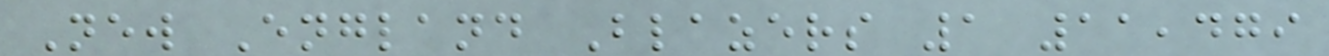New England Blazers 1 11,479
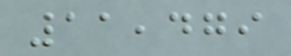11,479
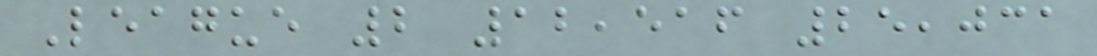League 2 12,516 25,031
